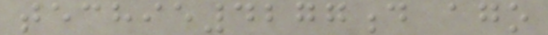techie4277d ago
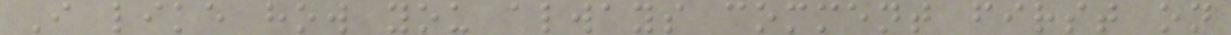I like how you always comment first on
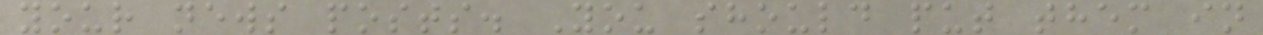your news posts. You should put them in
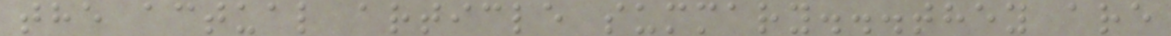the actual article summary...they are
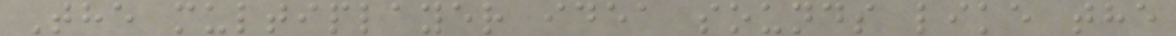The multiplayer idea sounds like the
